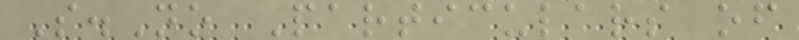S.No Particulars of
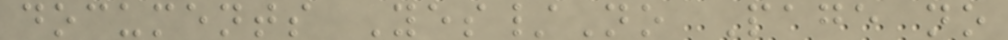documents Yes/No Page no
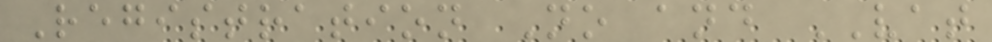Registration No and VAT
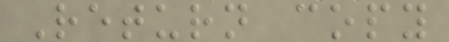Return copy
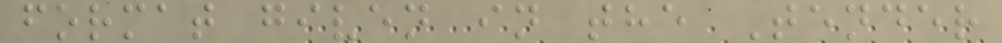format given in the Tender
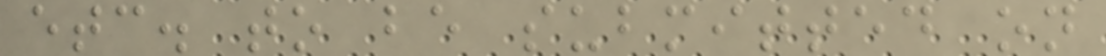etc. to be submitted on
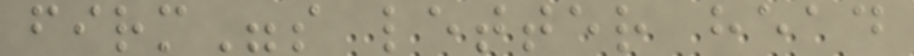firm"s letter head
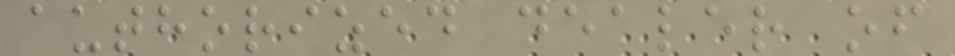authorized dealer of
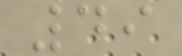49
